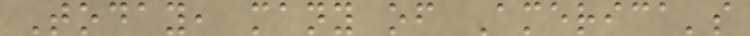Today, many of America's
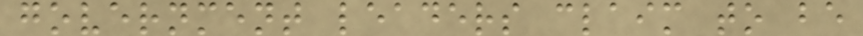government leaders claim to be
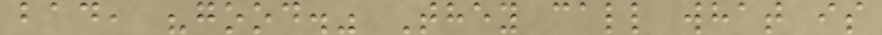bad, "good." They call what is
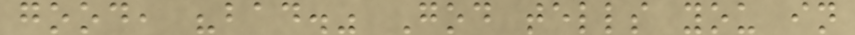good, "bad." God tells you in
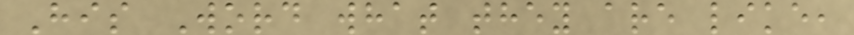His Word what they are like,
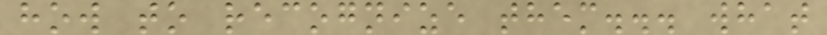how to recognize them... what
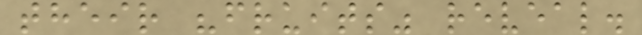their "fruits" reveal.
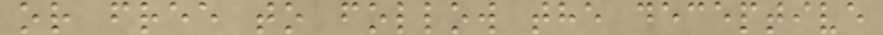or free to follow the deceptive
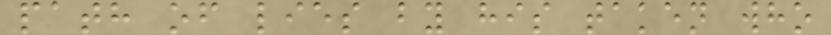path of lies by his taken who
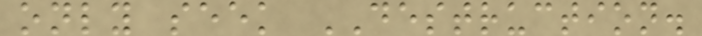only seek DESTRUCTION.
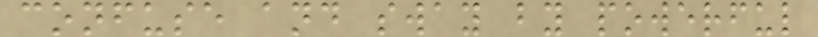confuse and sway by powerful
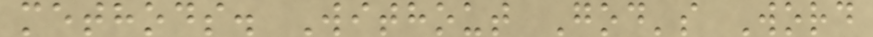methods. Without God's Word
